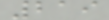219
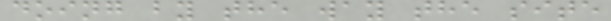doing by the way the site
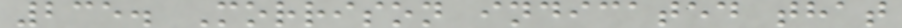235. Morrison indicated that
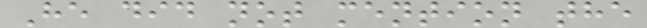He did not mention the
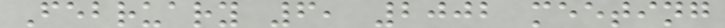February 6, 2002 meeting
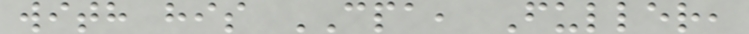with his CPA, Fuller,
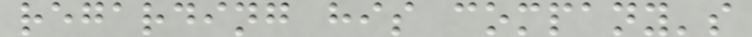regarding his company's
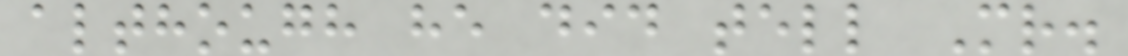although he did tell Mr.
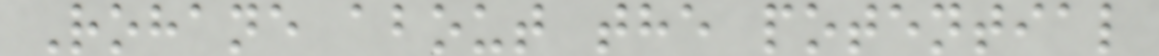Rohane about the potential
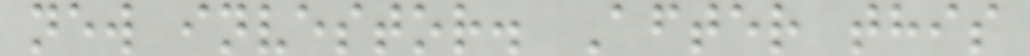new investor. After this
